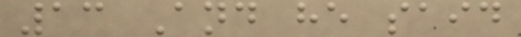13 And he said
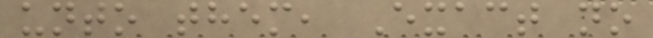unto them, Exact no
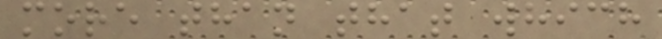more than that which
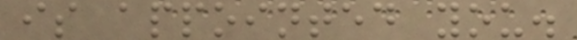is appointed you.
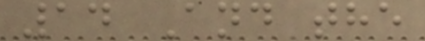14 And the
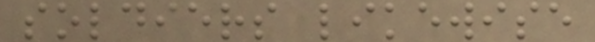soldiers likewise
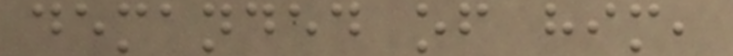demanded of him,
